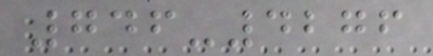746-4276
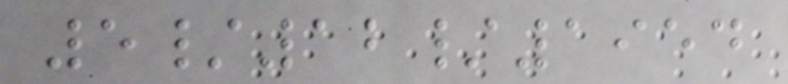5/12/1954
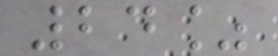24%
